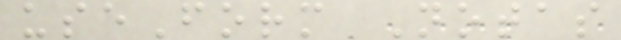useForm Notas
